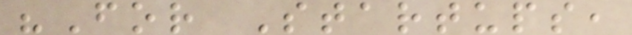"For Startups,
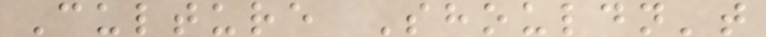Culture Shouldn't
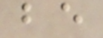be
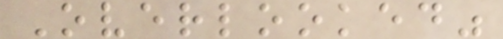Overlooked"
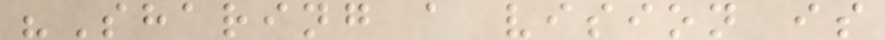"Sharing a vision is
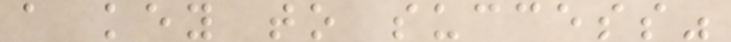a key to success"
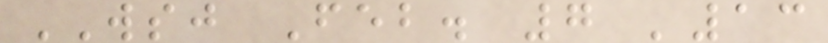WSJ Feb. 7 '13
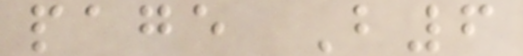page B6
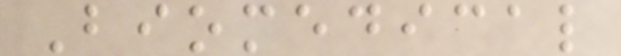Biomedical
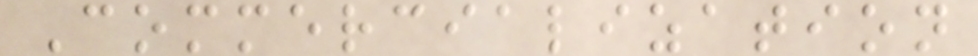Commercialization
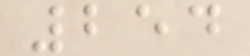254
